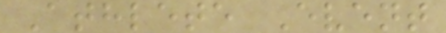Athlete Event
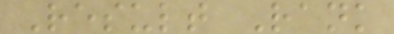Result Rank
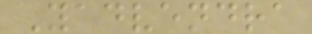Yadvendra
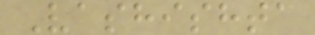Vashishta
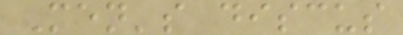Men's discus
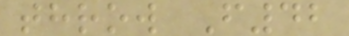throw F42
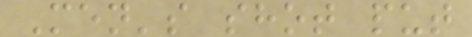Men's shot put
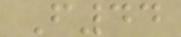F44
